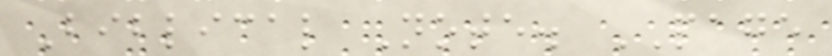Biblical Note. PAGE
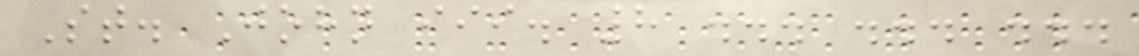St. John iii. 8 ... ... ...
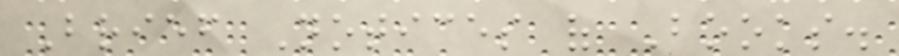Brief Notices of Books.
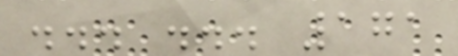... ... 171
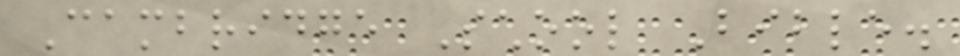Cambridge School Bible.
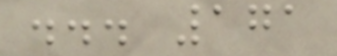... 171
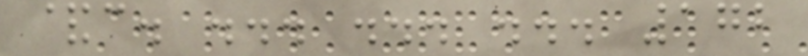&c. ... ... ... 172
